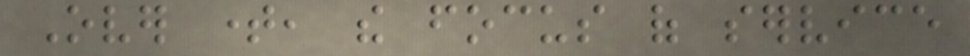Over time, the focus of service
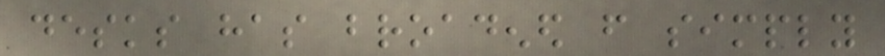desks has broadened from simply
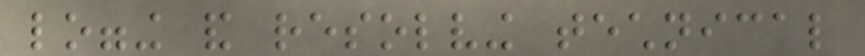logging and resolving technical
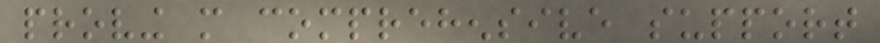proving more comprehensive support
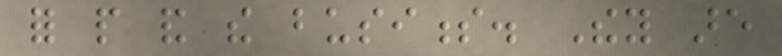for people and the business. They are
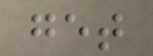get
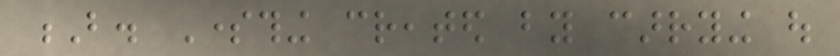B. Something created by carrying out
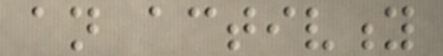an activity
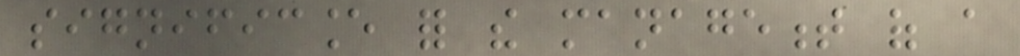significance for the management of a
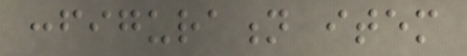configuration item
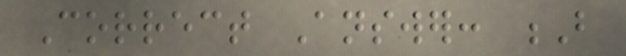Correct Answer: B
